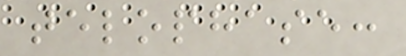telophase:
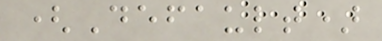(Default)
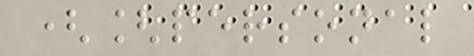([personal
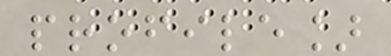profile]
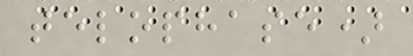telophase)
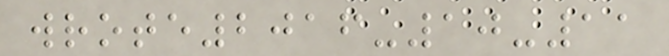wrote2016-10-11
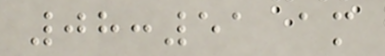08:51 am
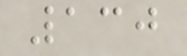130
